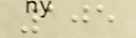105
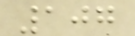107
